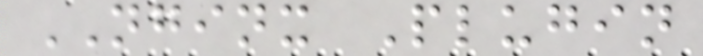NGINX Plugin
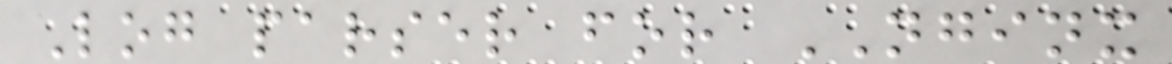Log parser for NGINX
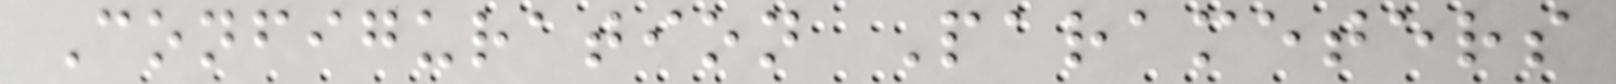Configuration Parameters
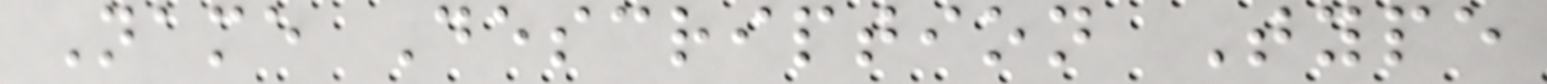Name Description Type
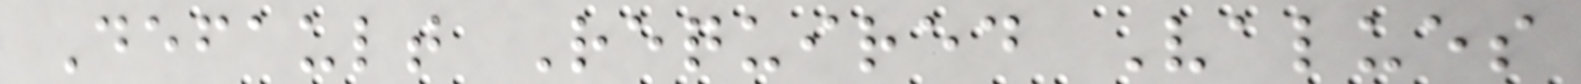Default Required Values
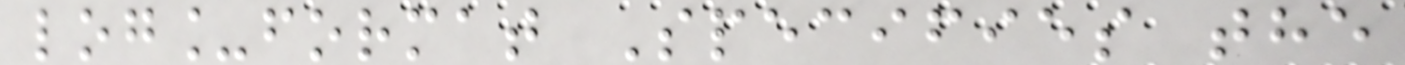log_format Specifies the
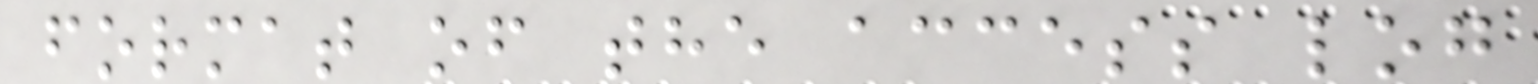format of the access log
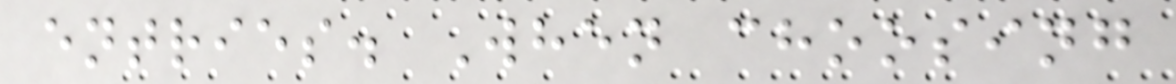entries. When choosing
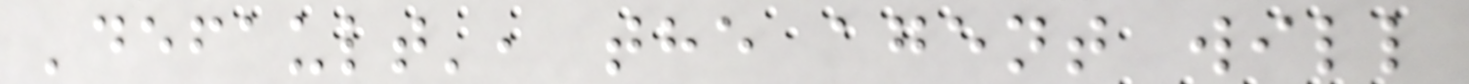'default', the agent will
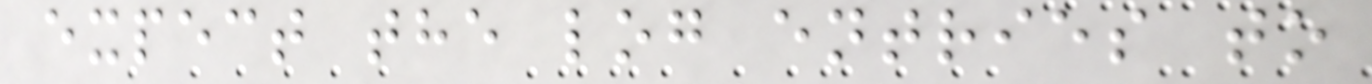expect the log entries to
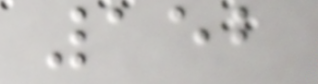152
